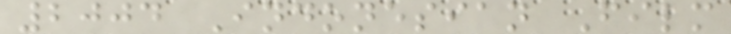2004 Indonesian Film
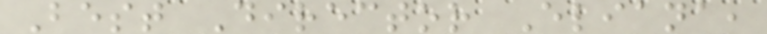Best Director Eliana,
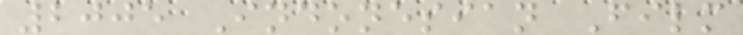2005 Indonesian Film
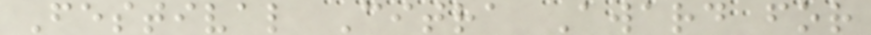Festival Citra Award for
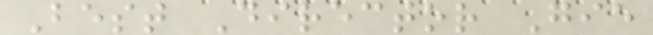Best Director Gie
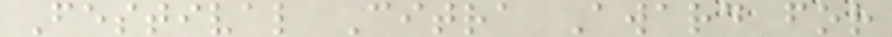Festival Citra Award for
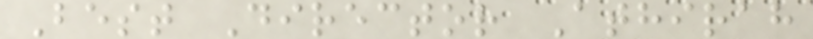Best Director Athirah
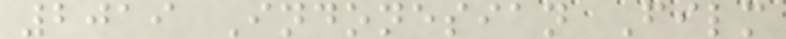2019 Indonesian Film
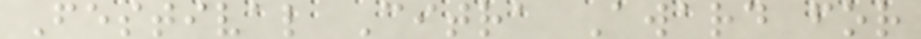Festival Citra Award for
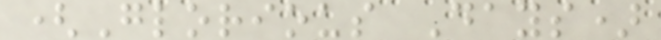(Glorious Days)
